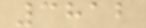3812
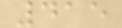415
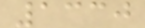1330
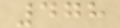478
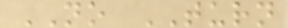NO TURN
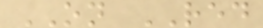ON RED
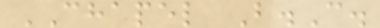CHAPEL B.C.
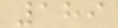189
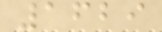1629
